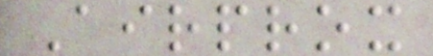Airprox
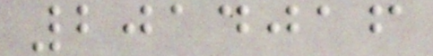2014016
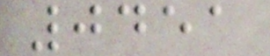0451
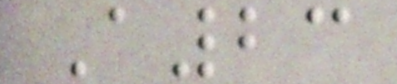A23
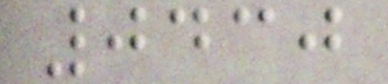0430
